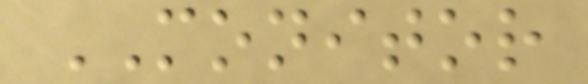MONITOR
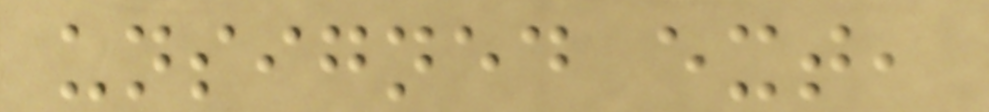unsigned ext,
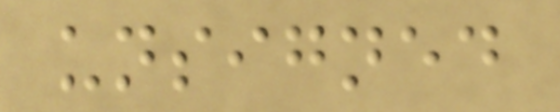unsigned
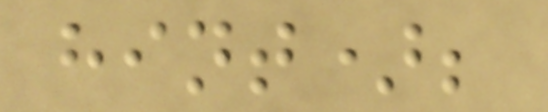hint);
